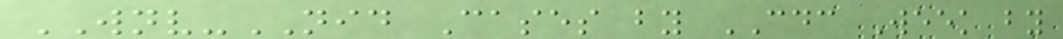WNV-NID Cases by CDC Week by
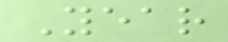Year
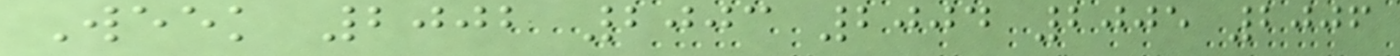Week 2002 2003 2004 2005 2006
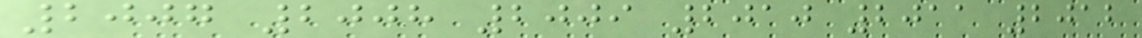2007 2008 2009 2010 2011 2012
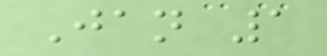Jan 1
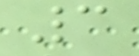3
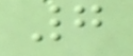7
